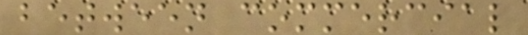between commercial
